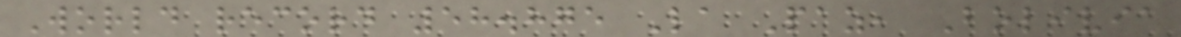World record 58.875 La Paz, Bolivia
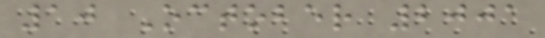10 October 2001
